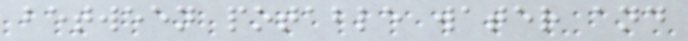between potable water and
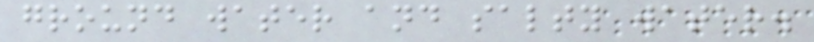ground water and salty water.
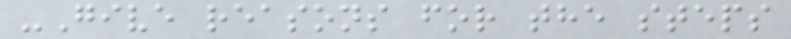-Give reasons for the steps
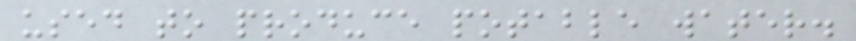used to produce potable water.
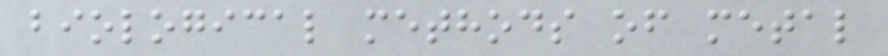biological methods of metal
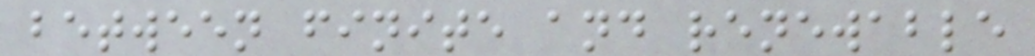between finite and renewable
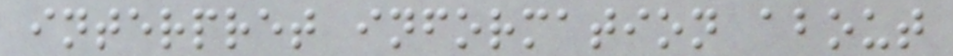interpret information about
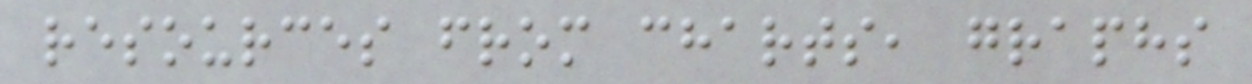resources from charts, graphs
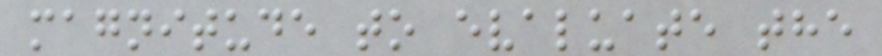magnitude to evaluate the
